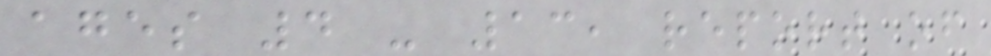ages 4 - 13, report of
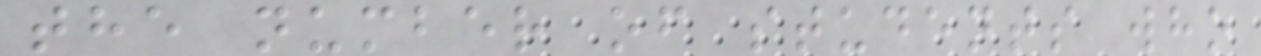the number of students who
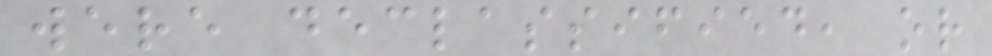were declassified, or
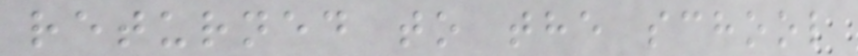returned to the school
